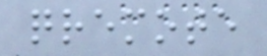qremote
